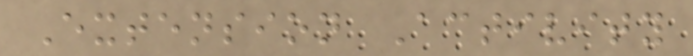Extension Activity
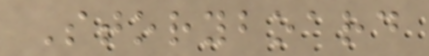Storyboard
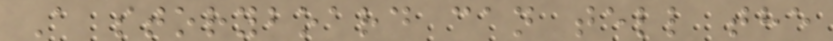A storyboard can tell the
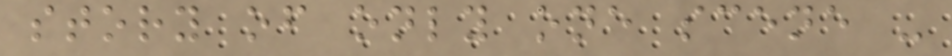story of only one scene -
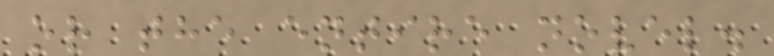or the entire novel.
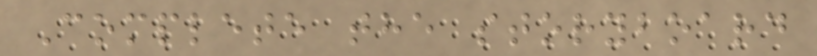Complete the storyboard
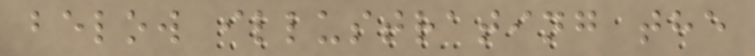below illustrating the
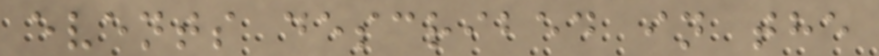events described in the
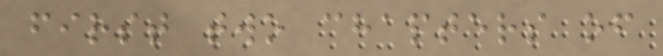first two chapters of
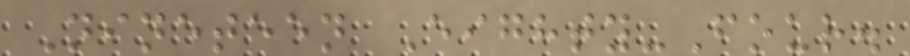Nineteen Eighty-Four.
